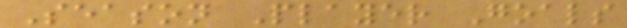Season Player Goals
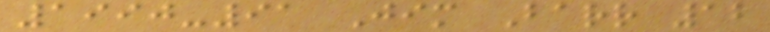1990-91 Jim Barr 12
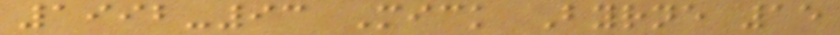1992-93 Mick Byrne 15
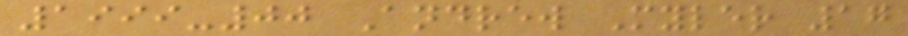1999-00 Andrew Myler 17
